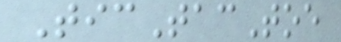TicTacToe
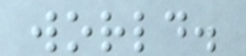world.
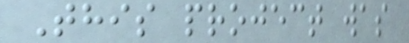This project was
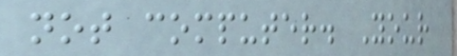not computer. Your
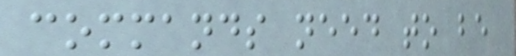commands need to be
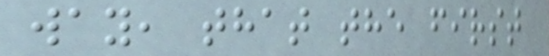way, that the first
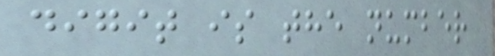digit is the number
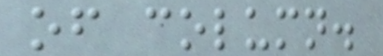of column.
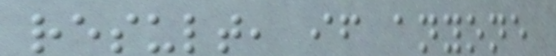result, if anyone
